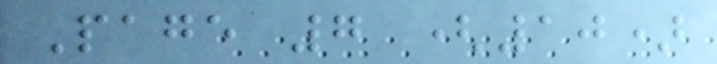Page 7 (10)
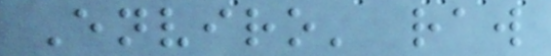Enviro' raw
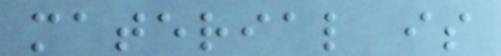material is
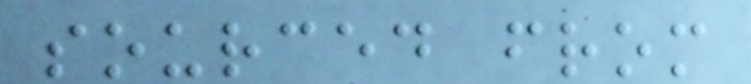sourced from
